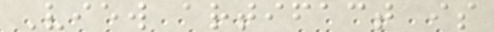View artifact is
